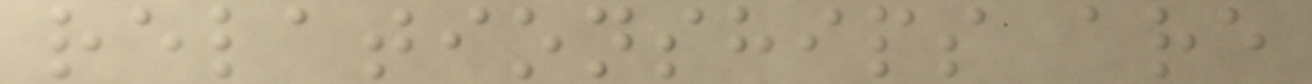relationships are
